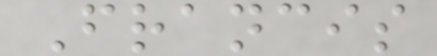Francis
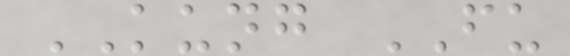KUNG FU
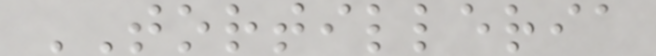TORTILLERIA
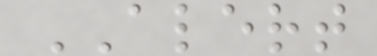ALERT
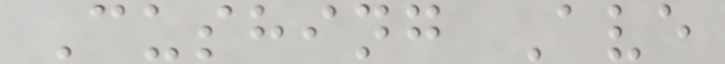Cushing Ave
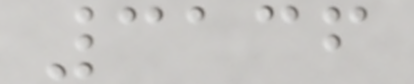3136
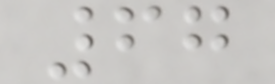67
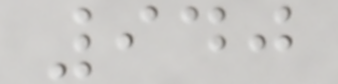940
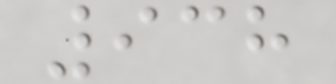938
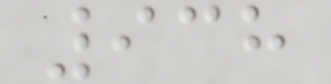938
